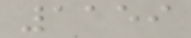1159
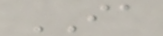IA
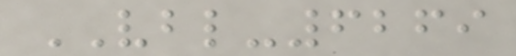VBL-6269
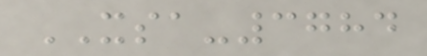XSA-3784
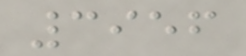3956
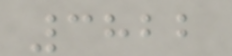3822
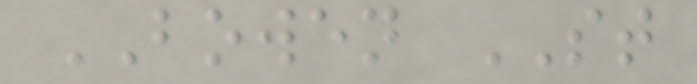BOWEN ST
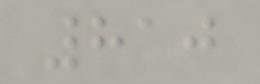810
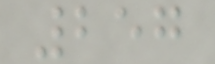257
